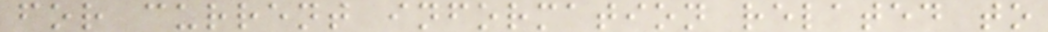for current information related to
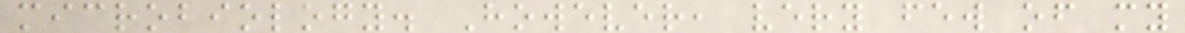microbiology. However, very few of my
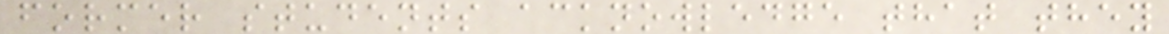former students acknowledge that they
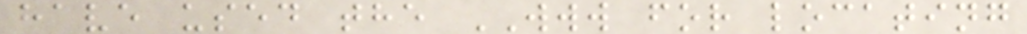have used the WWW for locating
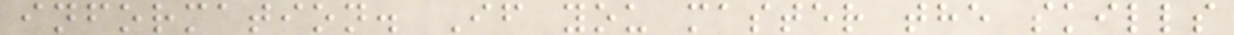information. If you master the skills
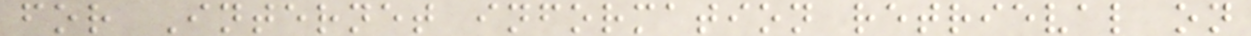for Internet information retrieval on
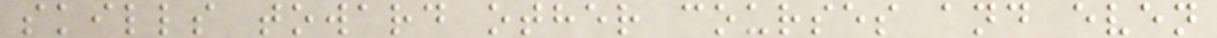skills toward other courses and even
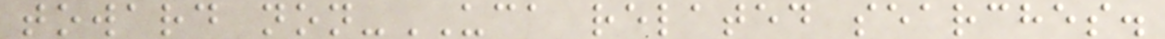toward non-UCA related searches.
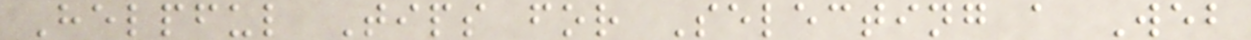Helpful Tips for Selecting a Web
